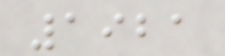1921
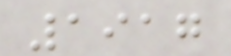1917
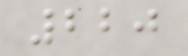220
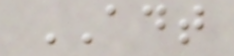ADT
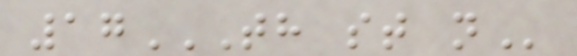17TH ST N
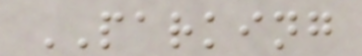PARKING
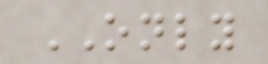ONLY
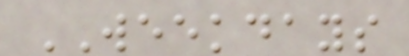WEEKDAYS
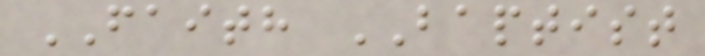FAITH BAPTIST
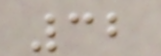32
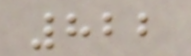822
